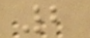2
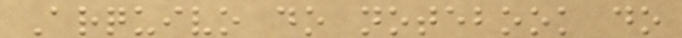Arquivo do notebook do
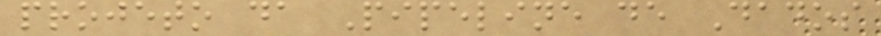projeto da Pipeline de Dados
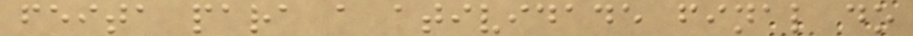feita para a atividade final do
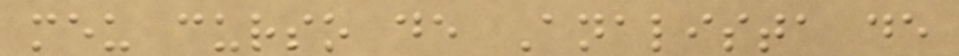meu curso de Analista de
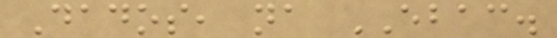Dados, na EBAC.
